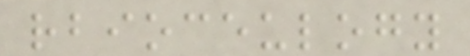rbioceulogy
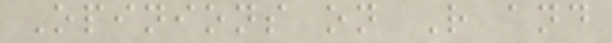Opinions on R and
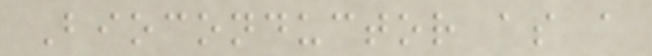Bioconductor as a
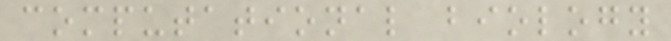computational biology
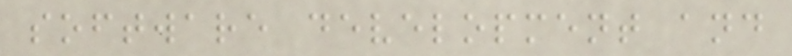software development and
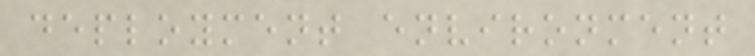deployment environment
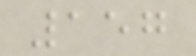157
